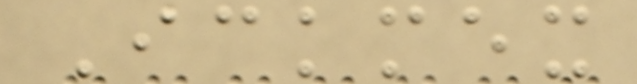Ickmex
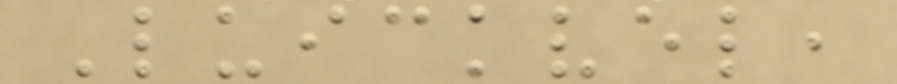Luickvel,
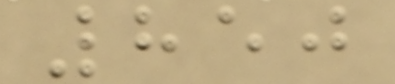850
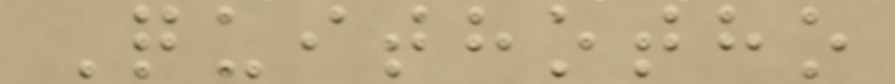Quithotho
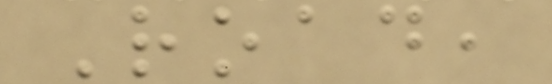Road,
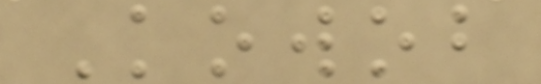Kowob
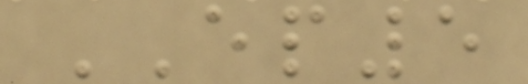EP5
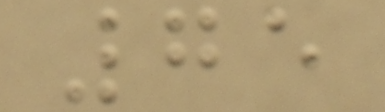75
